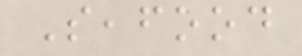Seafood
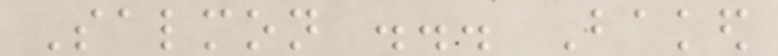Salmon ... Baked
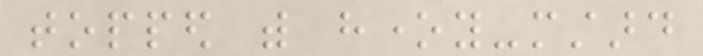topped with honey-mustard
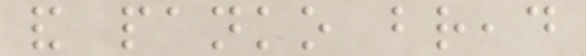and panko bread
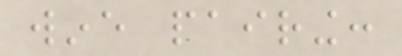wine pairing:
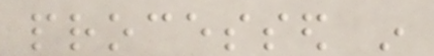processed in
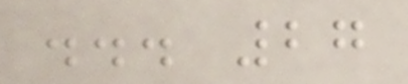... 27
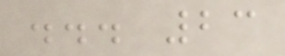... 23
